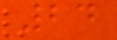24
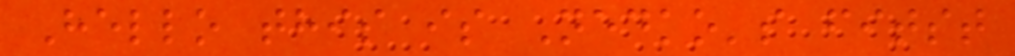Hello this is Nedko's fitst
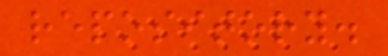repository.
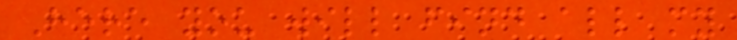Here you will find all my
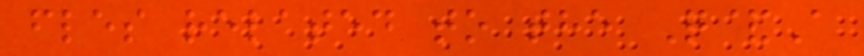fles related to the Q&A
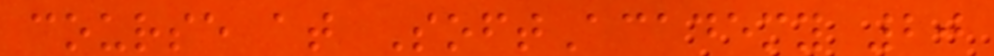course at SoftAcademy 20
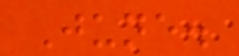June.
